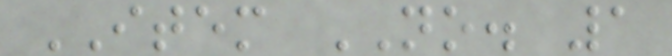ITEM NO. 1
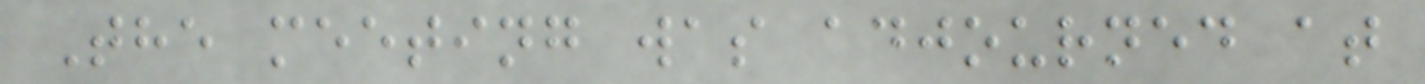The meeting was adjourned at
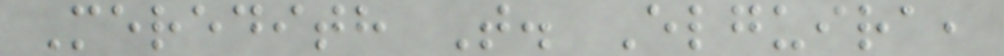Meredith T. Elguira,
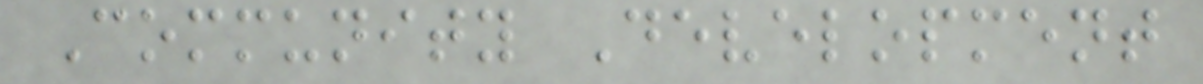Community Development
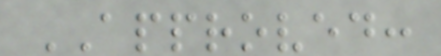APPROVED:
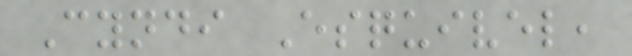Cyndi Esquivel,
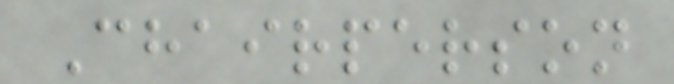Chairperson
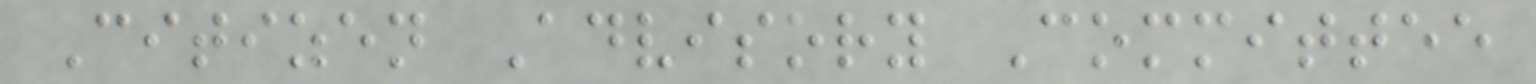Citizen Advisory Committee
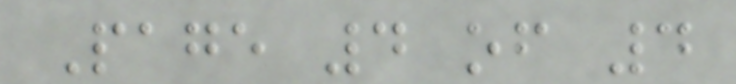Page 4 of 4
